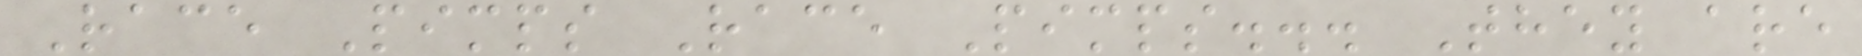Race Pimps Race Pimps... They are
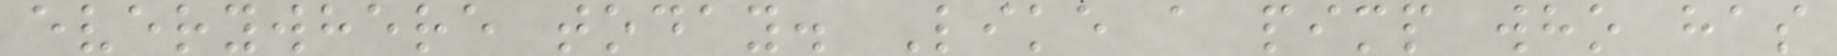everywhere today. Like a pimp who has
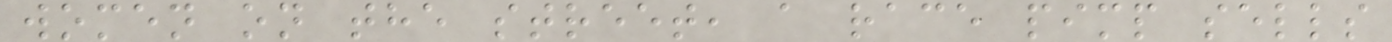women on the street, a race pimp sells
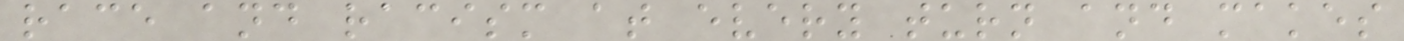race and racism at every turn and makes
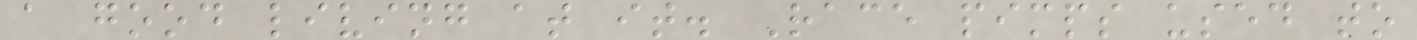a good living at it. Race pimps used to
